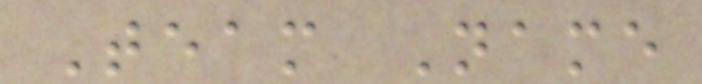Team Name
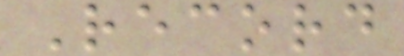Record
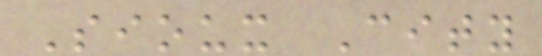Sioux City
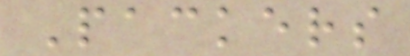Packers
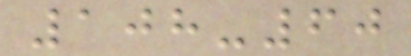108-60
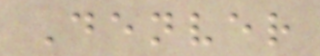Denver
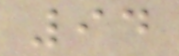94
